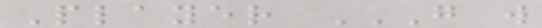Player G W
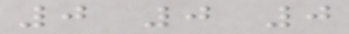0 0 0
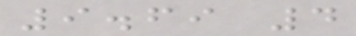9.69 4
